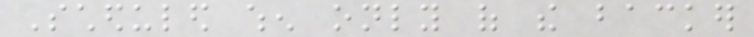Scheduled when only of the backer
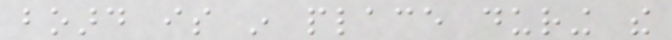board is in place during the
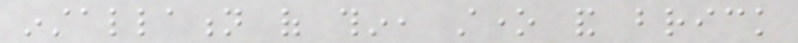installation of thin, stone and brick
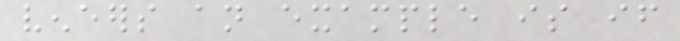veneers an example is if
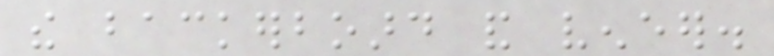the backerboard and veneer.
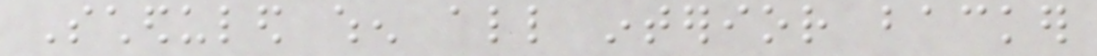Scheduled when all interior backer
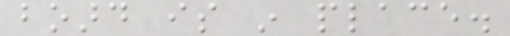board is in place.
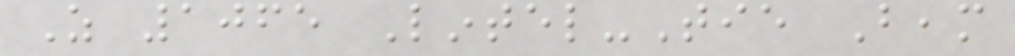As 1065 Lintel-Tie Beam
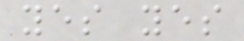yes yes
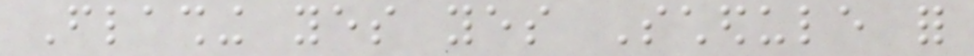Flashing yes yes Schedule for
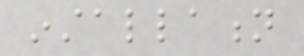installation
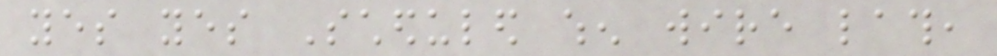yes yes Scheduled when wire lath,
